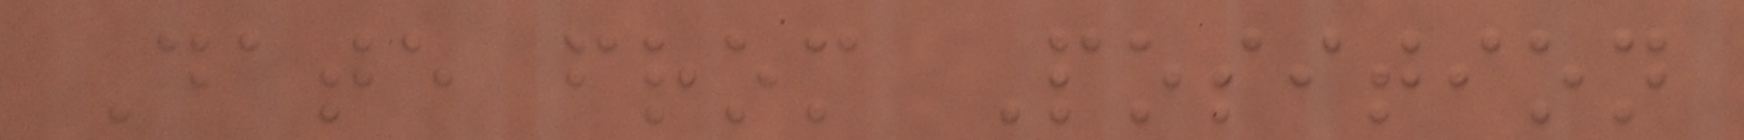Date from Position
